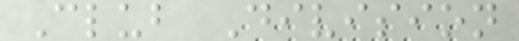Club Division
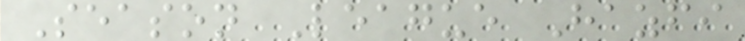Season League Hazfi
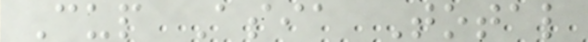Cup Asia Total
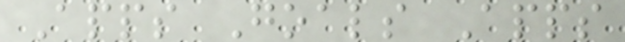Apps Goals Apps
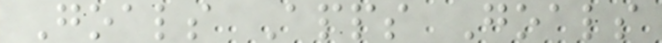Goals Apps Goals
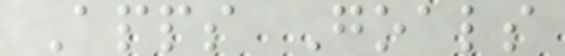Apps Goals
